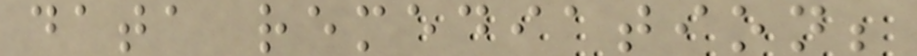data remediation;
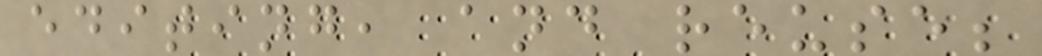editing, and reuse;
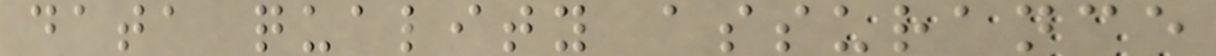data quality assurance
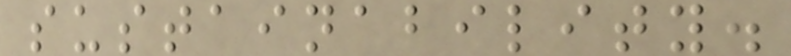sustainability.
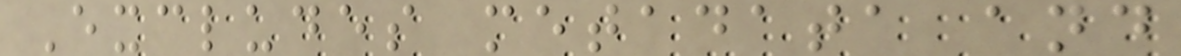Excludes metadata and
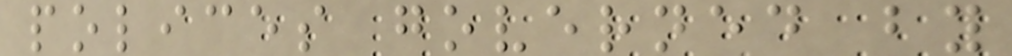polices governed by
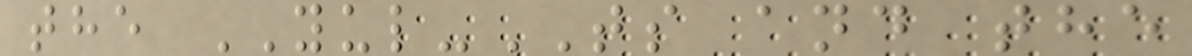the YUL-TS and the
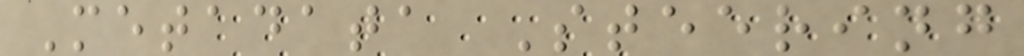Metadata Steering
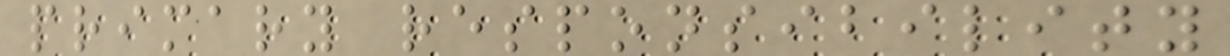primary responsibility
